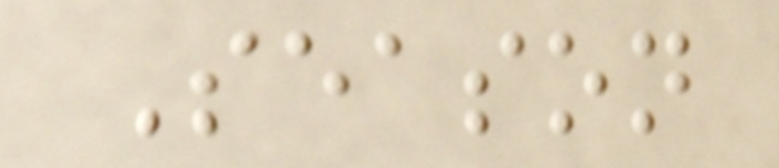Season
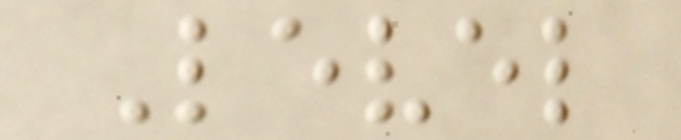Level
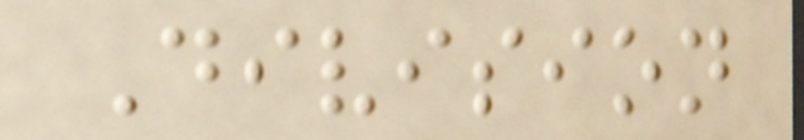Division
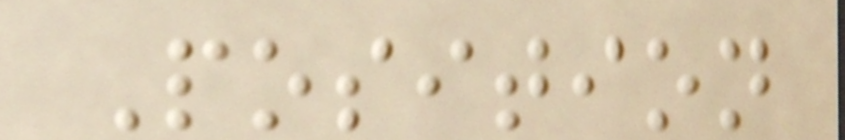Position
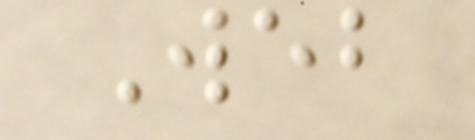Web
